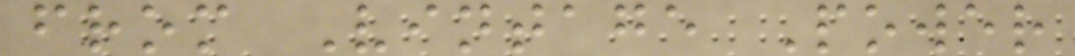from Vintage Power
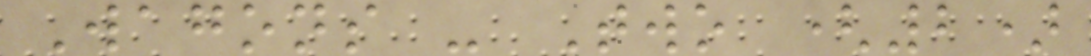Wagons - Two (2)
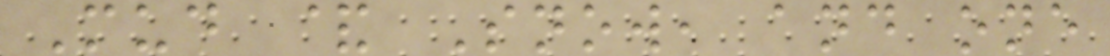Mud & Snow, and one
